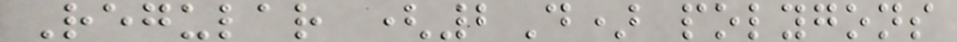Regular (2D) polygons
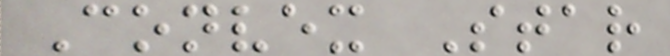Convex Star
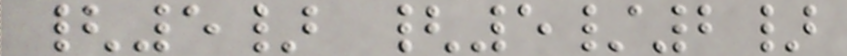{5} {5/2}
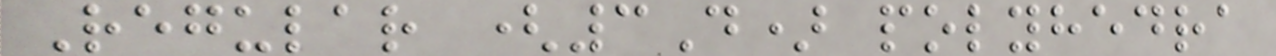Regular (3D) polyhedra
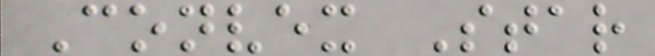Convex Star
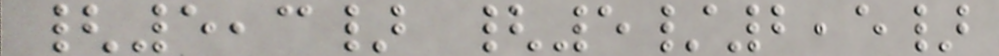{5,3} {5/2,5}
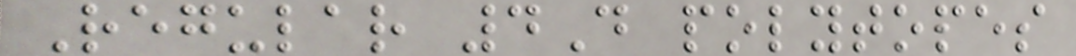Regular 4D polytopes
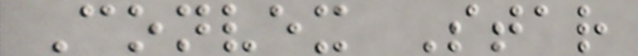Convex Star
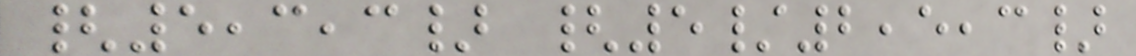{5,3,3} {5/2,5,3}
